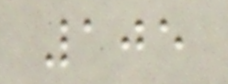105
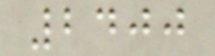2400
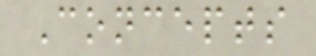Concepts
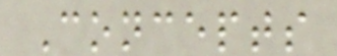Concepts
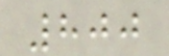800
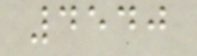4540
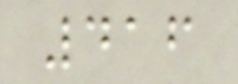416
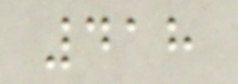418
